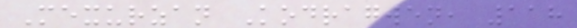Mexurzan Kodragwen, 118
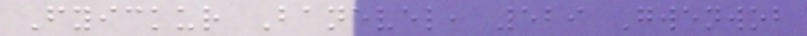Fyickur Banevel, 529 Gwenwob
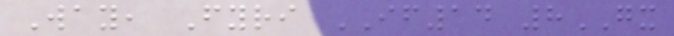Way, Fyri IF14 8GX
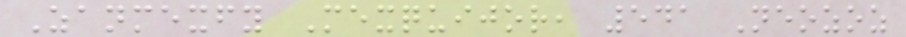Zanmexfy Mexquijor, 541 Neozoz
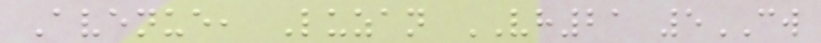Avenue, Luzan VH21 5CW
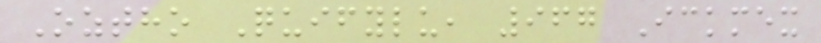Oztho Quifylu, 967 Ickmex
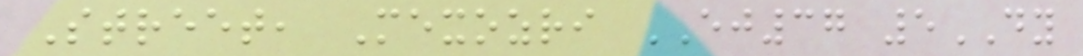Street, Mexozri EJ37 5DY
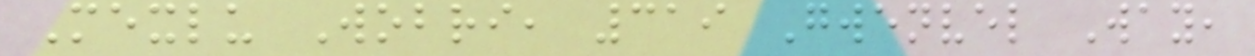Mexlu Wobri, 319 Gwenvel Way,
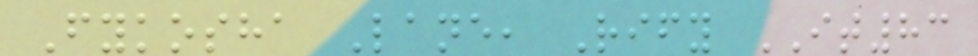Fykosha Lane, Rify IT83
